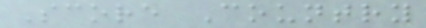Score Country
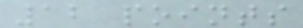12 points
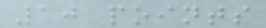10 points
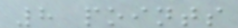8 points
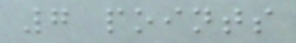7 points
